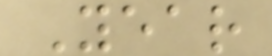Year
